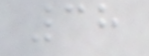38
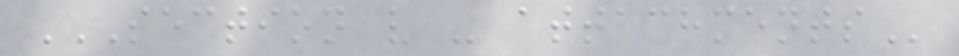SECTION V - ATTACHMENTS
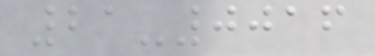21-0016
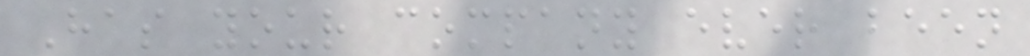Has your company ever been
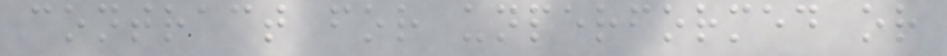contract for unperformed or
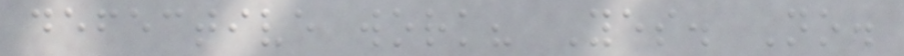defective work? Yes. No.
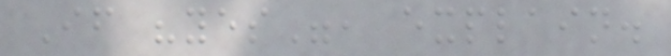If "yes", explain.
